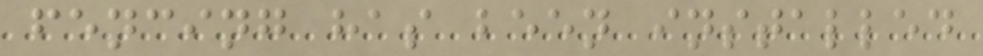fencing has been installed
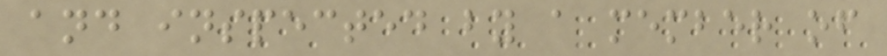and inspected by a member of
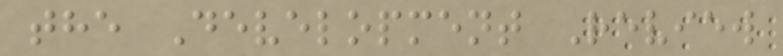the Development Review
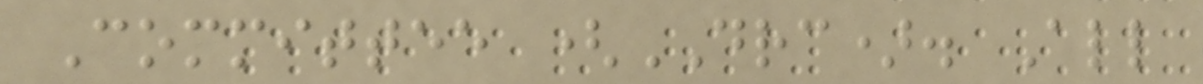Committee (DRC). All
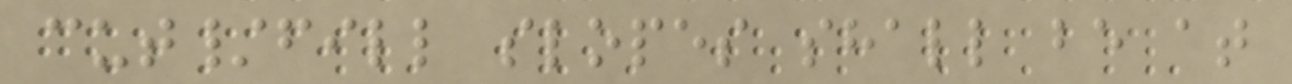cut/fill slopes shall be at
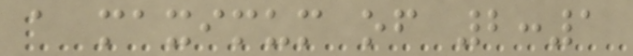a maximum of 2:1
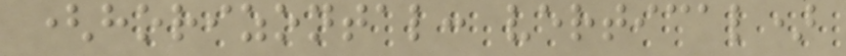(horizontal: vertical)
